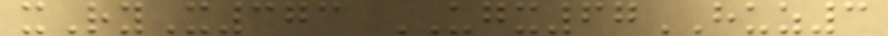xRyX373 UGX67HUZ3
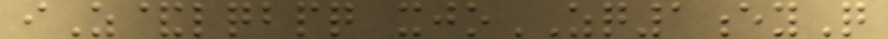iZ&lqbpq xjoZQ1eyQ
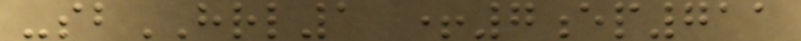-sbHRL1 +7ep711
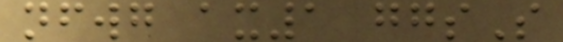nfwg ax1 ggsS
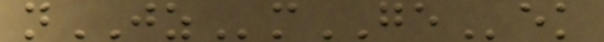nJZmGEek
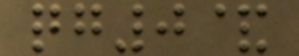qg0&
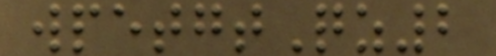wpetgtQz2
